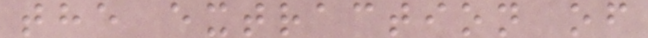the extraction of
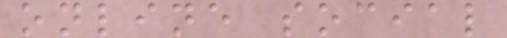online social
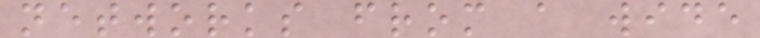networks from a wide
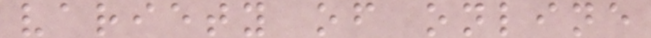variety of online
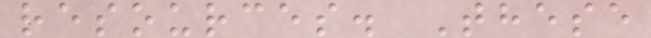resources. These
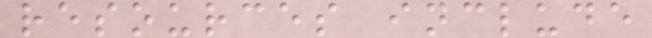resources include
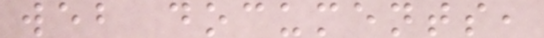web documents,
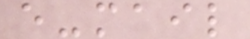e-mail
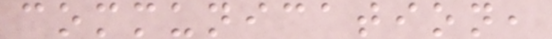communication,
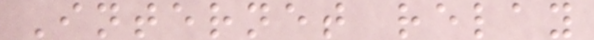Internet relay
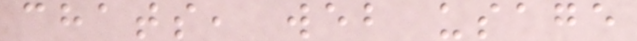chats, web usage
